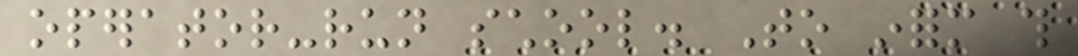operator-run school. To inform this
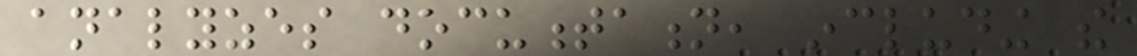analyzes documentation, including the
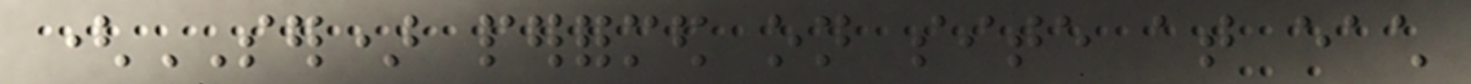(SER) performed on site at each
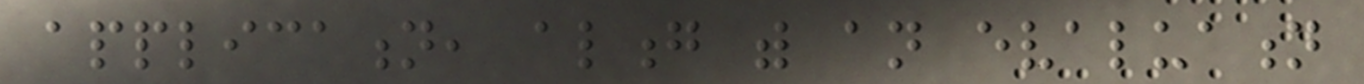application, along with an evaluation
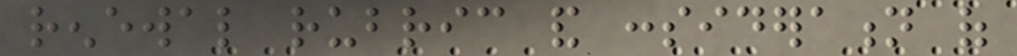renewal rubric and consideration of
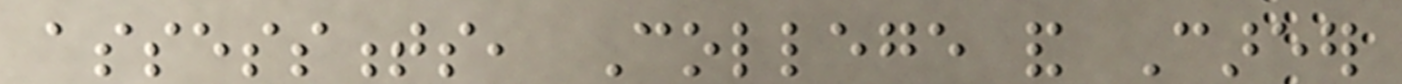assessments, College and Career
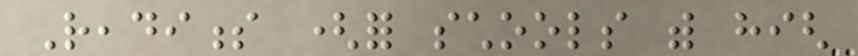Readiness (for schools with high
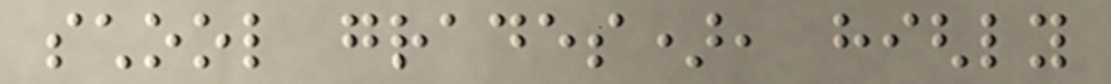school grades), highly
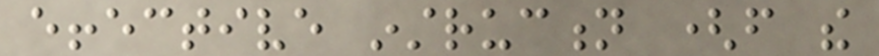effective instruction (from the
